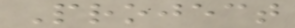Project
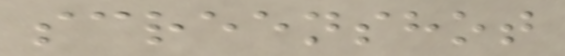screenshot
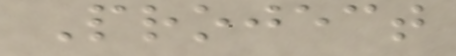Project
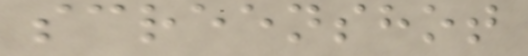screenshot
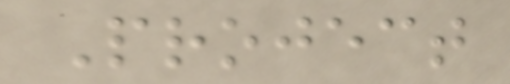Project
